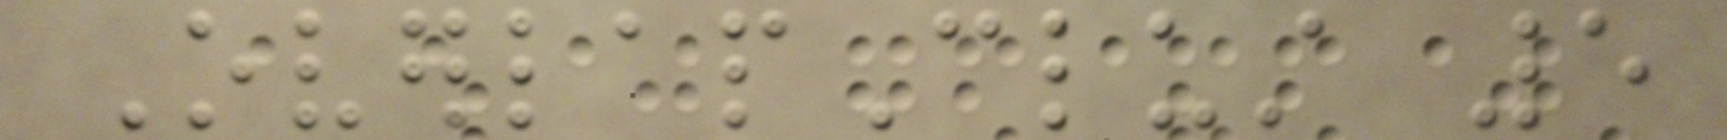OverlapClust 5
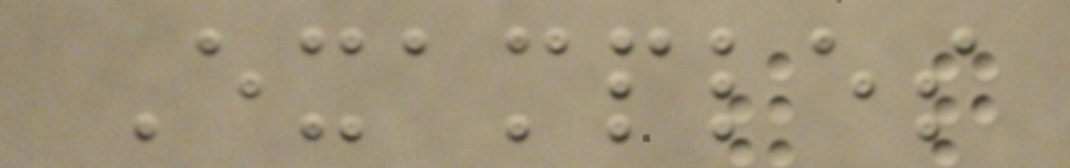Examples
